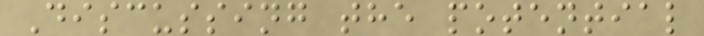Discussing the potential
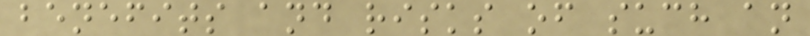benefits and risks of such an
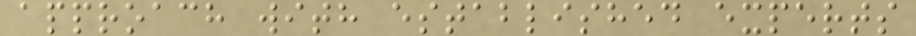approach with established experts
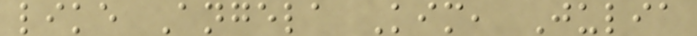like Angela Kim, Julia
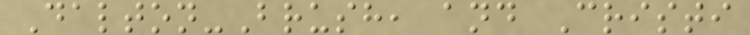Dalton-Brush, and Cristi
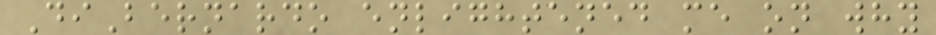DiBernardo enlightened me on why
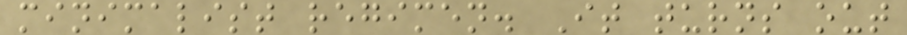minimalist regimen. It turns out
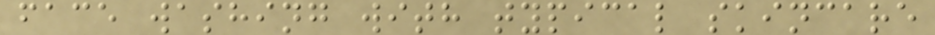face washing with typical skincare
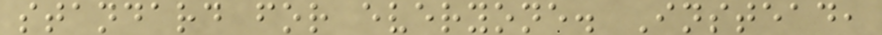standard for everyone. Instead,
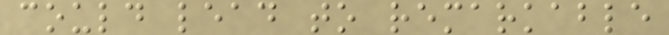could lead to remarkable
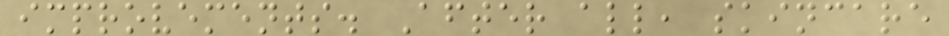improvements. After all, skincare
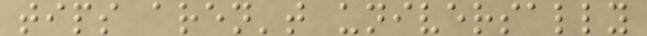tips aren't universally
